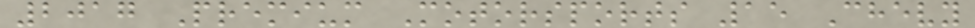2017 Premium Motorsports 15 Chevy
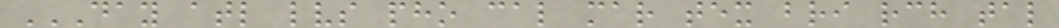DAY ATL LVS PHO CAL MAR TEX BRI RCH TAL
